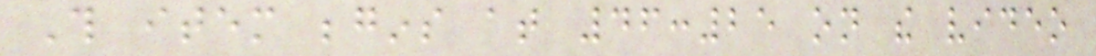This item begins at 46:25 on the video
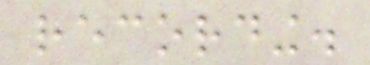recording.
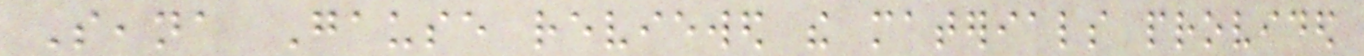Seana Gause reviewed the materials provided
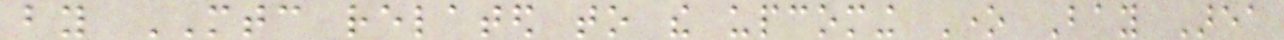by MTC related to the upcoming One Bay Area
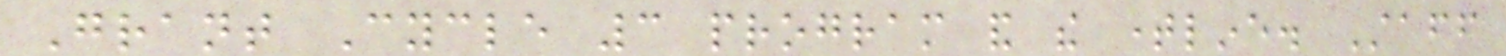Grant Cycle 3 program and the timeline. Staff
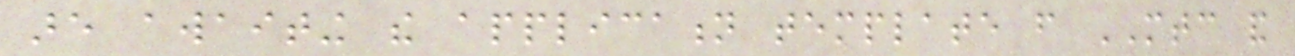are awaiting the application template from MTC and
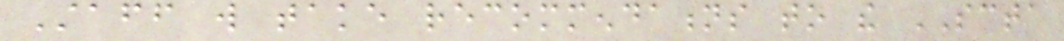Staff will take recommendations to the SCTA
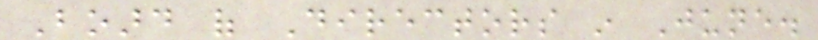Board of Directors in June.
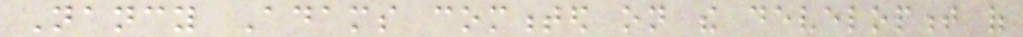Nancy Adams commented on the development of
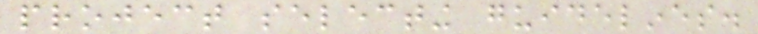project selecting guidelines.
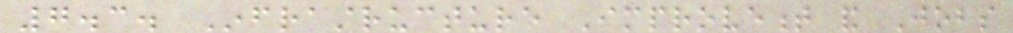7.3. Infrastructure Improvement and Jobs
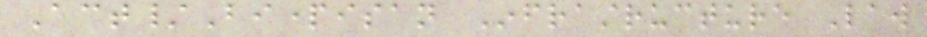Act/Bipartisan Infrastructure Law
